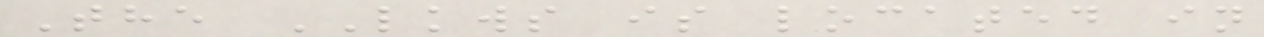The LKWS is located in
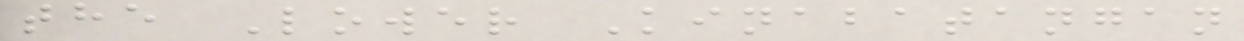the Lower Kinabatangan
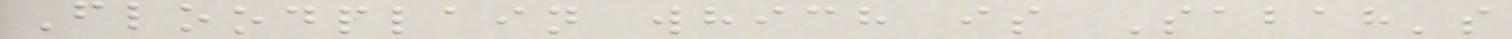Floodplain which is Sabah's
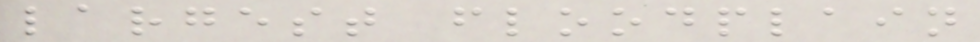largest floodplain
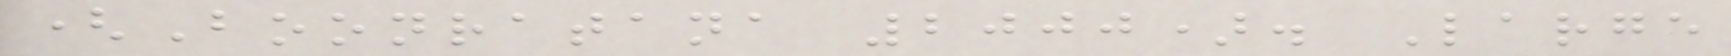(Boonratana 2000). Large
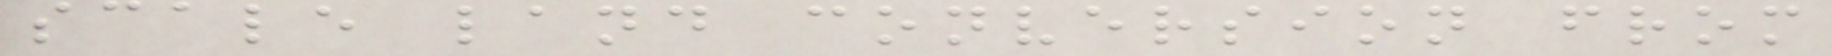scale land conversion from
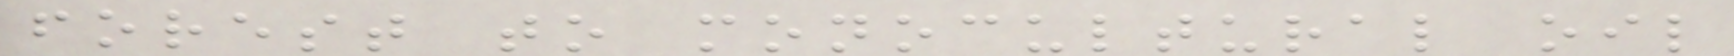forest to monocultural oil
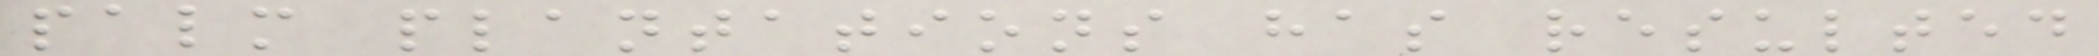palm plantations has resulted
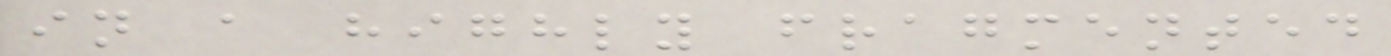in a highly fragmented
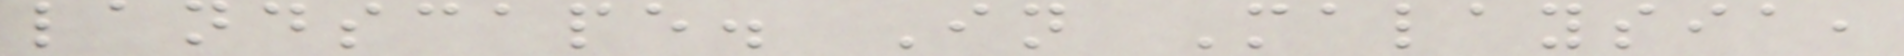landscape. In Malaysia,
